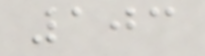103
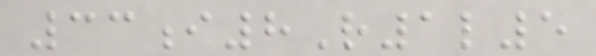33i8R1l5
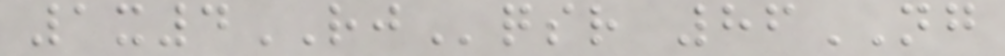1x4RJqsr 86NG
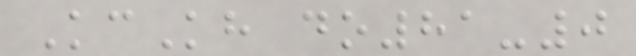KcKh do81-0
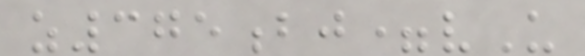z375bj=vU
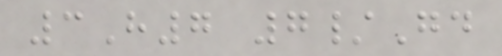3H7 7/Gd
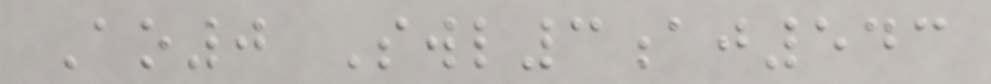Ao0 Swl3aj543
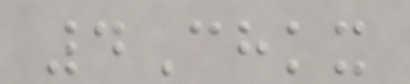4Chkx
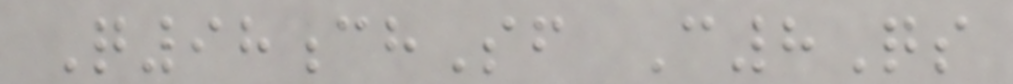Q98chSf C8Qs
